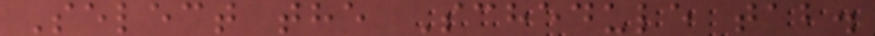Select the Schedule tab.
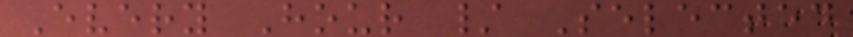Every Hour / Selected
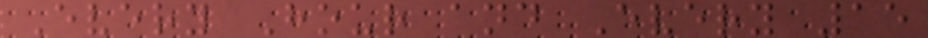Every Hour and Every 15
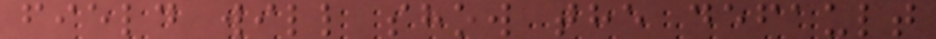field will show the default
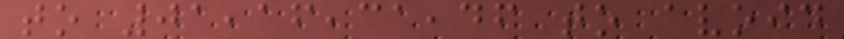to 01,16,31,46 to avoid
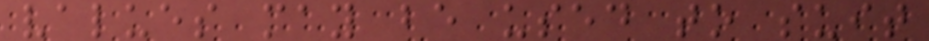values may be used to suit
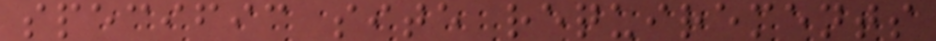specific site requirements
